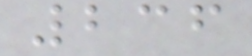236
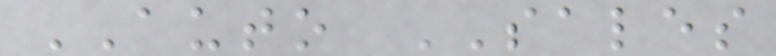AUTO SALES
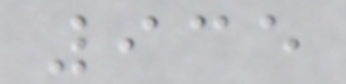935
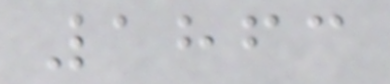1863
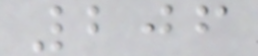206
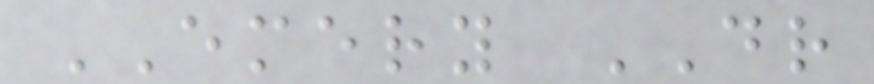EMERY DR
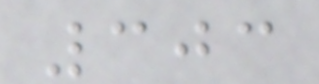303
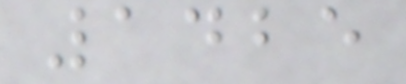1425
